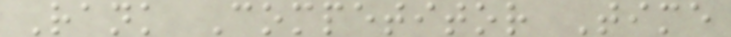Rank Competitor Time
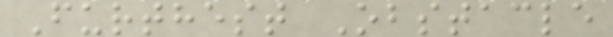Furthest Obstacle
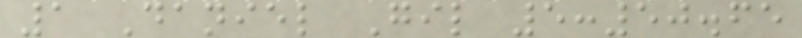1 Daniel Gil 5:50.65
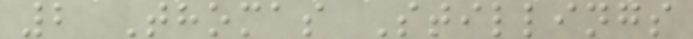2 Thomas Stillings
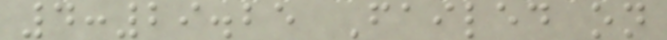4:29.25 Failed on
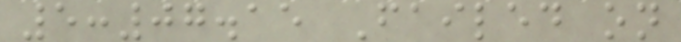5:07.15 Failed on
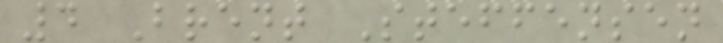4 Brent Steffensen
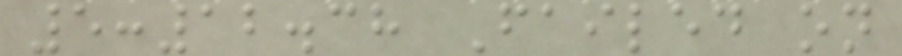5:12.38 Failed on
